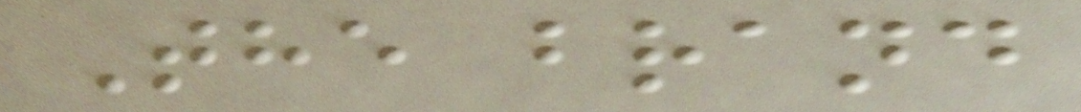The brand
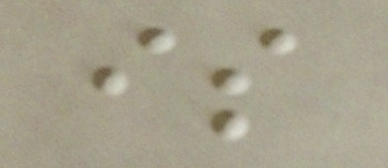is
